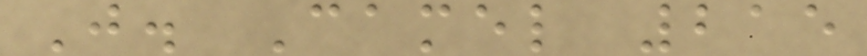J. Camel 215
